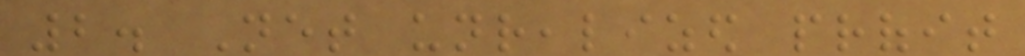2. Net unrealized profit
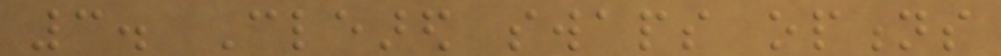3. Cleared swaps options
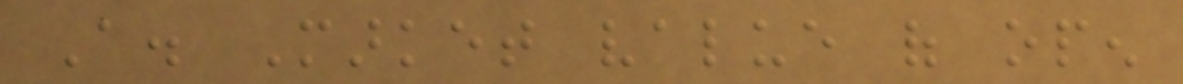A. Market value of open
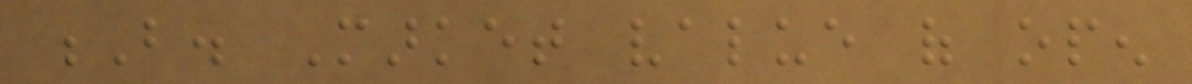B. Market value of open
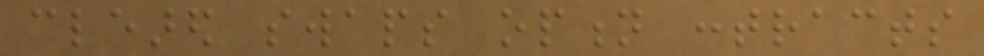cleared swaps option contracts
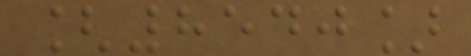[8540]
